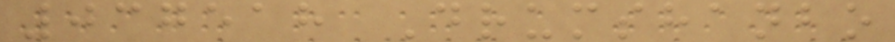037518 Drumshanbo
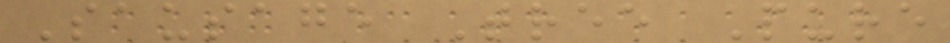Sausage Tree Pure
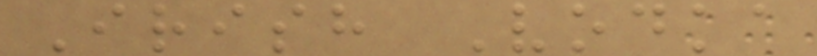Irish Vodka
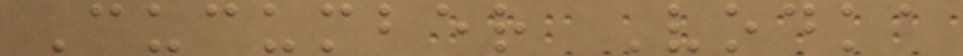Cucumber Vodka
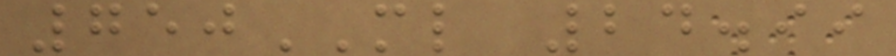750ML 24.99
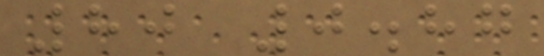80 0.87
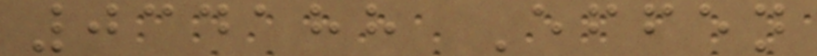034188 Effen
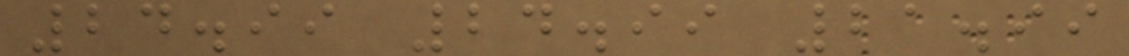24.99 24.99 21.99
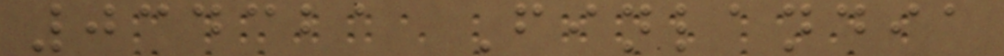034321 Finlandia
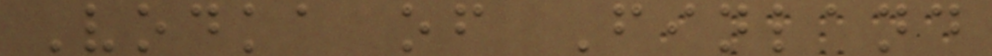Vodka of Finland
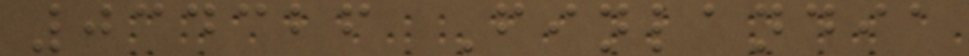034326 Finlandia
